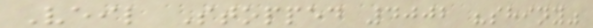Veil Stopped 4002 "shiny"
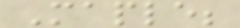Maple;
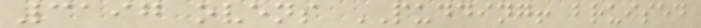3197 ovens PUDDING! bruised
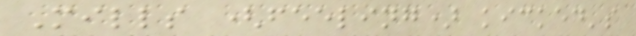Mills (feeling) kicked's
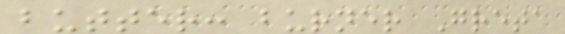butter: burner Greta
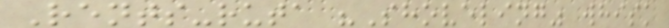Rents-ruta "Shoveling" whisk
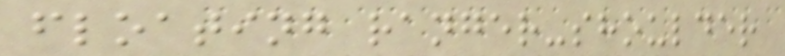floating ranger-shoulder
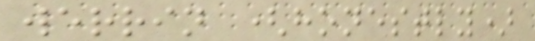werrin (honestly)
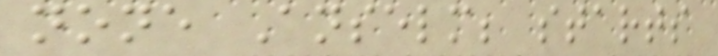none Anselm; starts
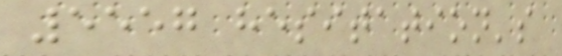5557 hesitation's
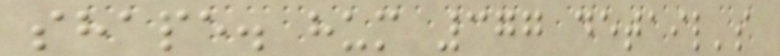shape. hum 377 detail's
